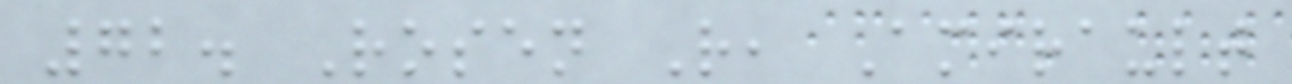72. Rosen R, Amirault
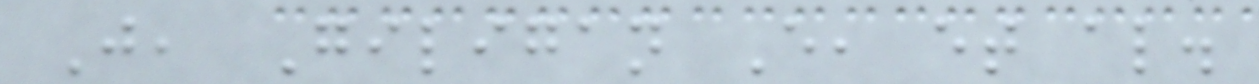J, Giligan E, et al.
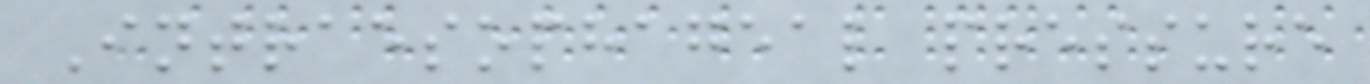Intraesophageal pressure
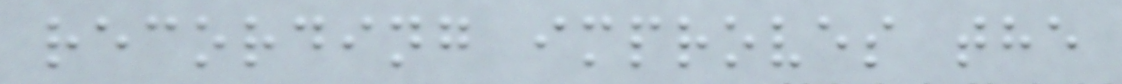recording improves the
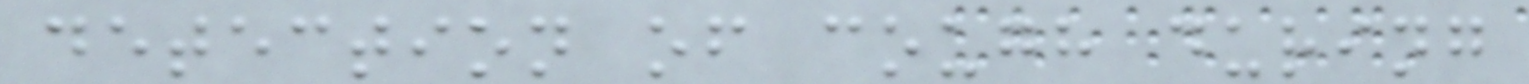detection of cough during
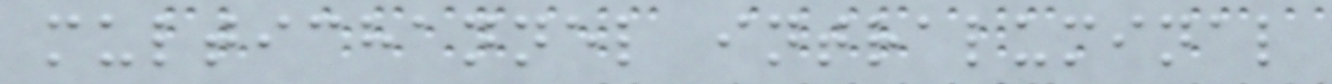multichannel intraluminal
